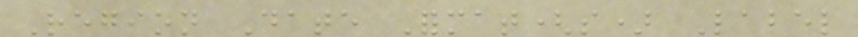Region Date Format(s) Label
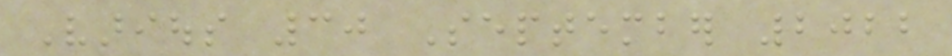Various 30 September 2022
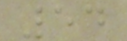54
